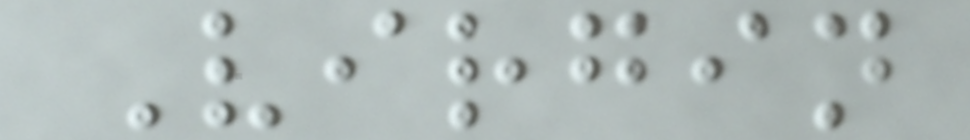Virgin
